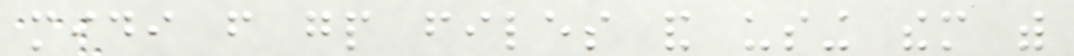midi from gp files and using them with
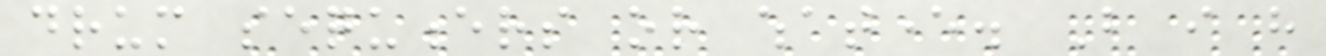drum sequencers or whatever. But i have
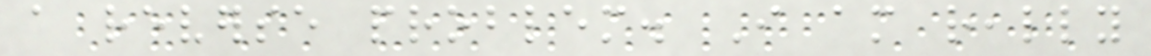a reverse problem. I am really
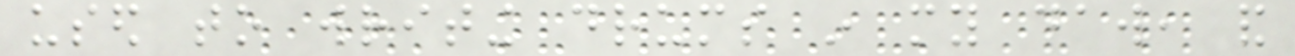used to writing drums in my daw, and
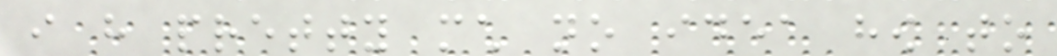i have pretty much no idea how to
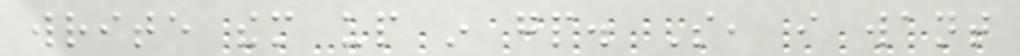write them up in gp. So, i want
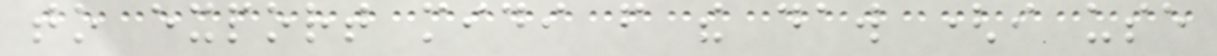to export midi from the daw (i use
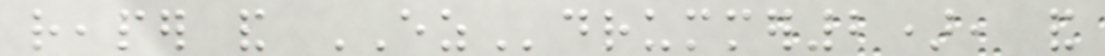reaper and EZdrummer2), and
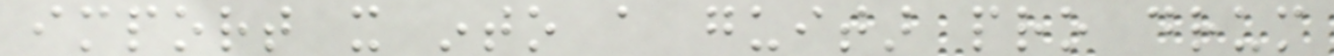import it into a guitar pro drum
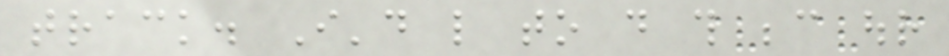track. I'd like to do this because our
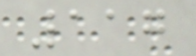117
